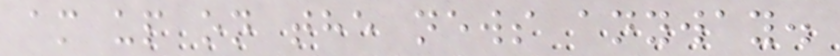am up on the news anyway.
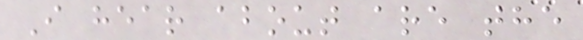I hear about are the
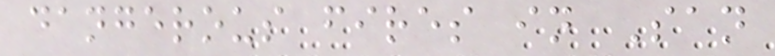dangerous fires in San
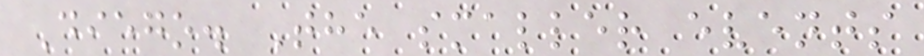Diego. The smaller events
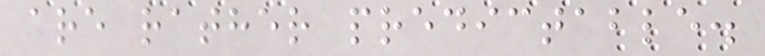are rather predictable.
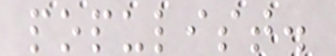populist.
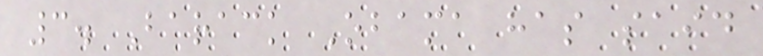3. Barack Obama has said
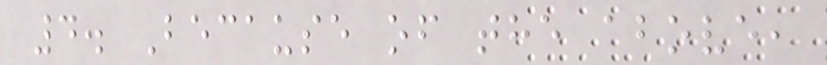4. Because of the above,
